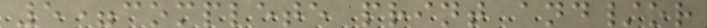5=complete print and/or
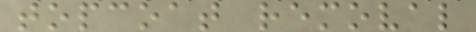topcoat removal
